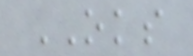OKS
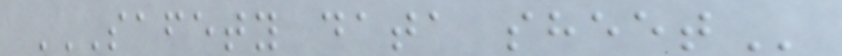SAFETY DATA SHEET
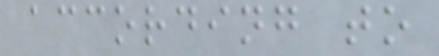according to
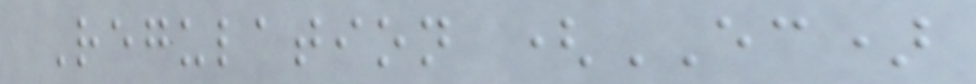Regulation (EC)
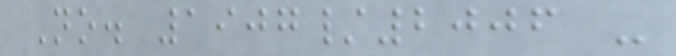No. 1907/2006 -
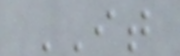IT
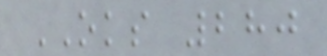OKS 280
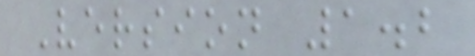Version 1.2
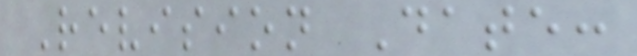Revision Date:
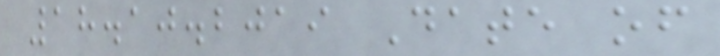18.10.2019 Date of
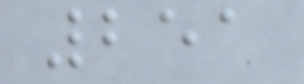251
